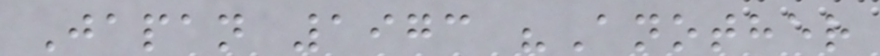Japan 1973 "Another
